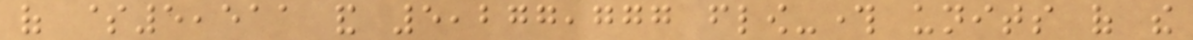of $5,511 and 5,277,777 flow-through units of the
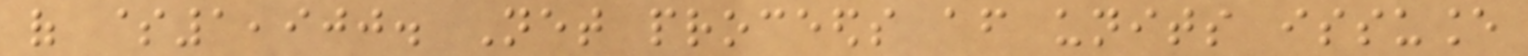of $1,900. Net proceeds after units issuance
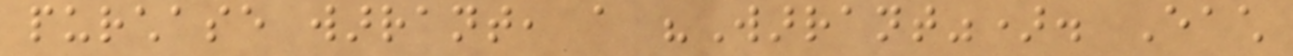purchase warrant, a "Warrant"). Each
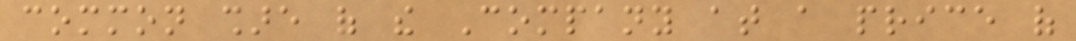common share of the Company at a price of
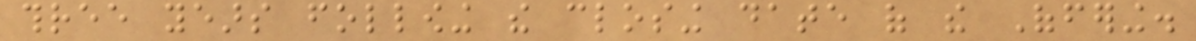three years following the closing date of the Offering.
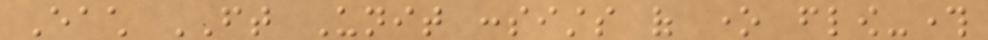Each FT Unit consists of one flow-through
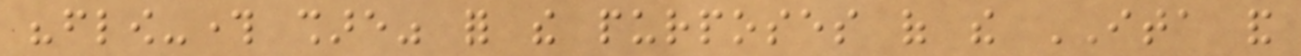"flow-through share" for the purposes of the ITA and
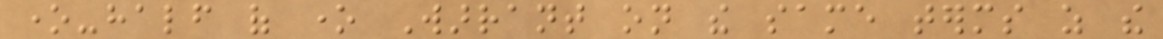one-half of one Warrant on the same terms as the
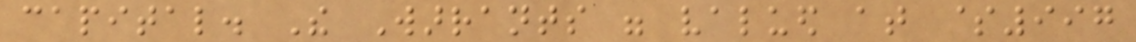capital. The Warrants were valued at $997
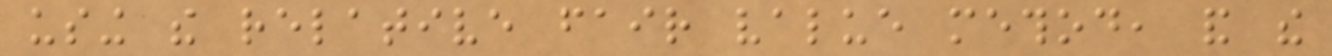using the relative fair value method, and the
